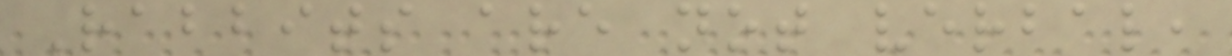Rabbits are not verbal,
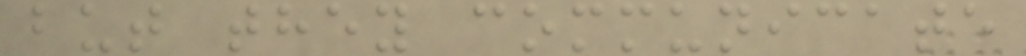but they communicate
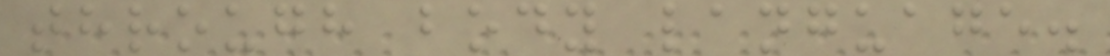through body language.
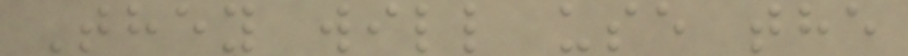They will use the
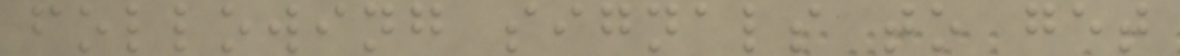following signals to get
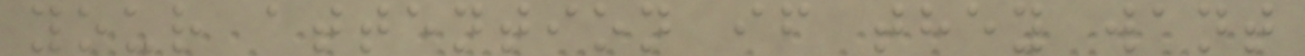your attention if they want
